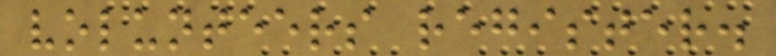volunteers register.
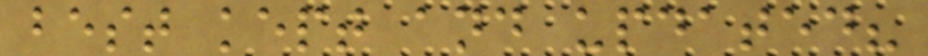best kept and updated?
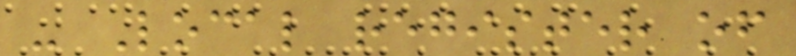- Local register of
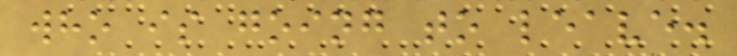who is going to leave.
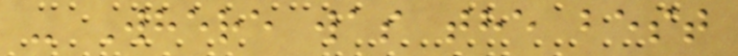- Where was the best
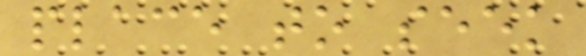place to seek
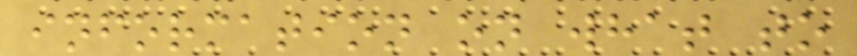information on what to
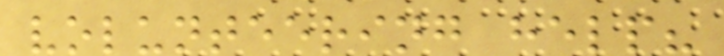volunteering help?
